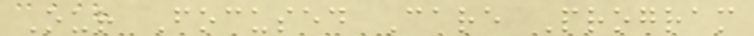Our Focused Care Program
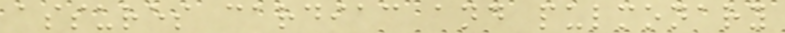assures cardiac and pulmonary
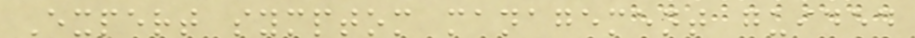Expert symptom management guided
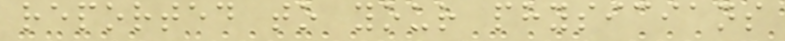reported to your physicians
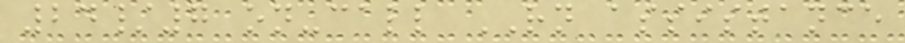24/7 on-call RN assistance
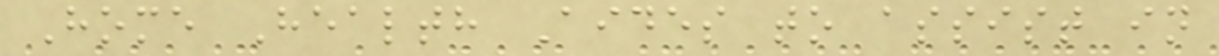Home Health Aides to assist in
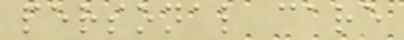personal care
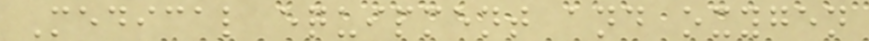Medical equipment and oxygen
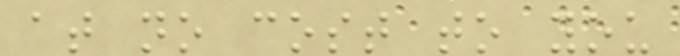at no cost to you
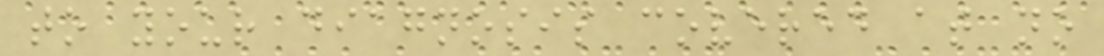to your diagnosis covered at no
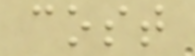cost
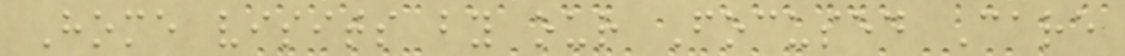Home visits by our Focused Care
